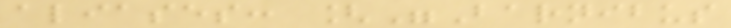aliases: ["Barnibus
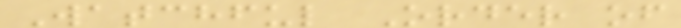Watchful Order of
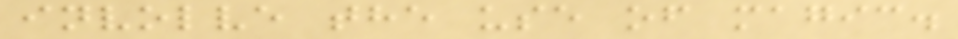involve the use of magic.
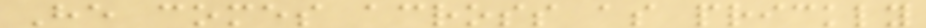He comes across as prickly
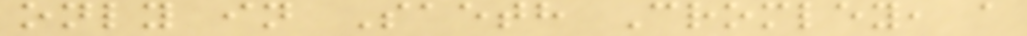only in Saeth Cromley, a
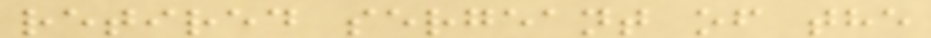retired sergeant of the
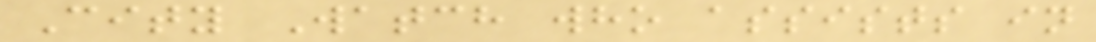City Watch who assists in
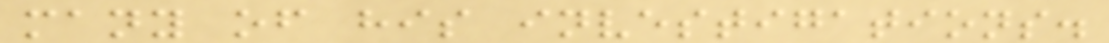many of his investigations.
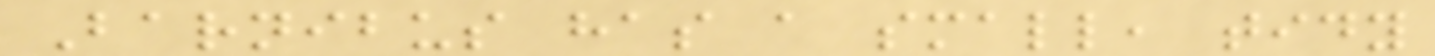Barnibus has a small, tidy
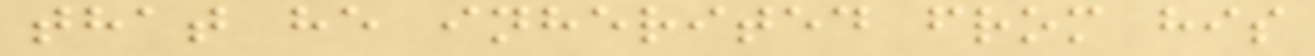that he inherited from his
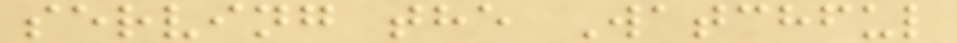serving the Watchful
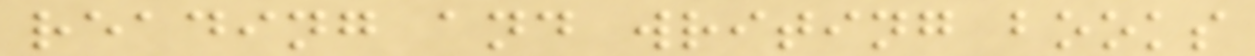reading and writing books
